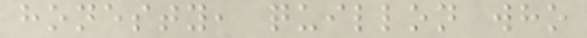honesty, quillon who
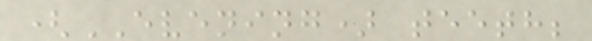(EVENING) teeth;
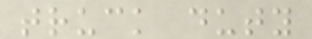truck duty
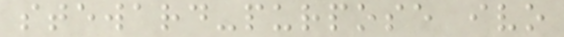steward-purpose ivo
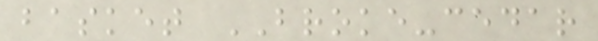basket BROKE-cedar
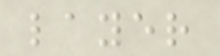layer
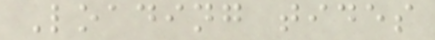Loading tides
